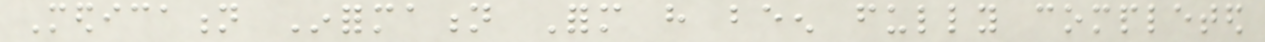Medication Information Form have been fully completed
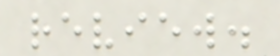review.
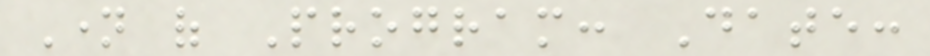Name of Program: Date:
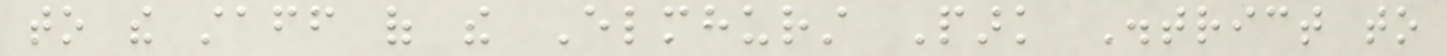to the staff of the Elmhurst Park District to
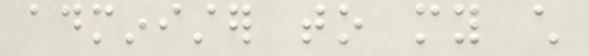administer to my child
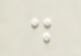.
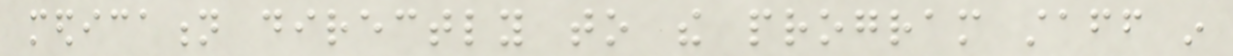medication directly to the program staff in
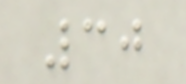30
